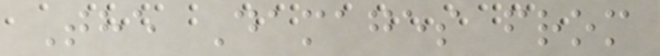The Damages from
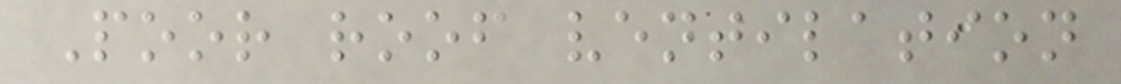Poor roof ventilation
